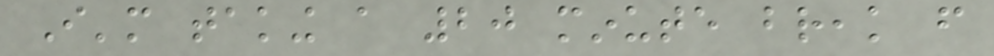I'm taking a 20 minute break from
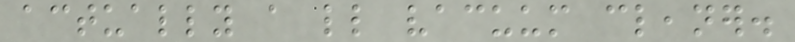actually a little vacuum cleaner.
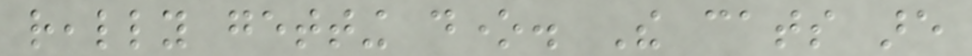really getting done. The cats are
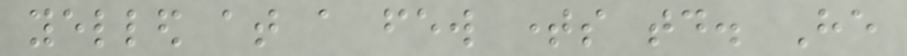yelled at a few times today. He
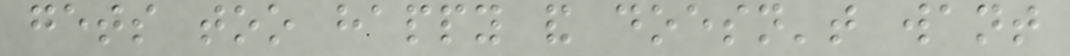gets too happy and doesn't want
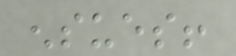ensues!
